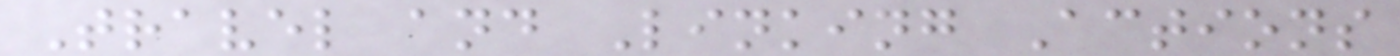Travel and Linking Actions
